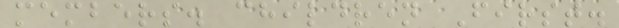members. children First.
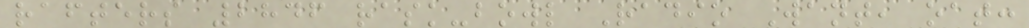rafters 2846 rask-bowl Radio Want, oat:
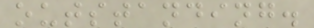outstanding.
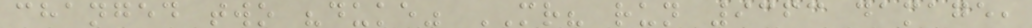changed two "duke" MR? run 9363 damage,
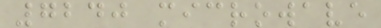7240 microwave
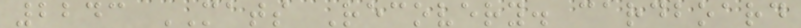2243 MATS Recovery. cardboard
